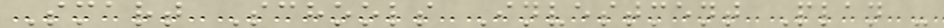Smart Schools Investment Plan -
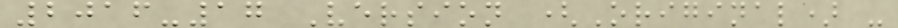2016-17 Version (Original) -
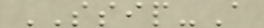SSIP-A
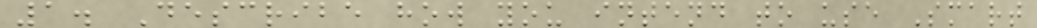1. Describe how you intend to use Smart
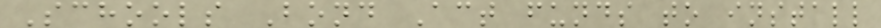Schools Bond Act funds to install
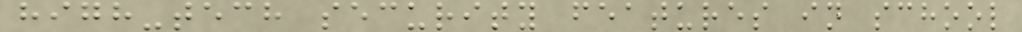high-tech security features in school
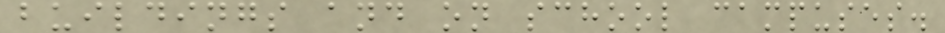buildings and on school campuses.
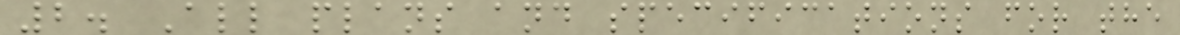2. All plans and specifications for the
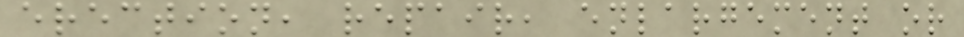erection, repair, enlargement or
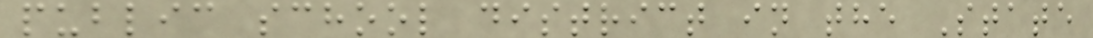public school district in the State
